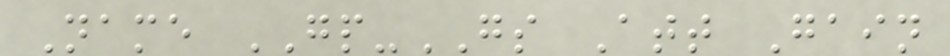Name GP-GS Att Gain
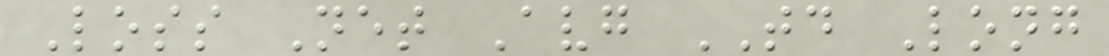Loss Net Avg TD Long
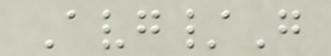Avg/G
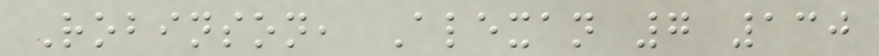Robinson, Alexan 7 130
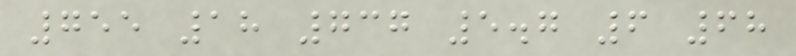755 18 737 5.7 6 68
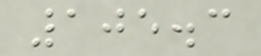105.3
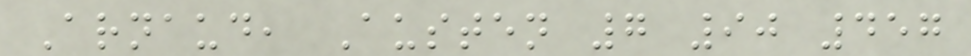Arnaud, Austen 7 90 457
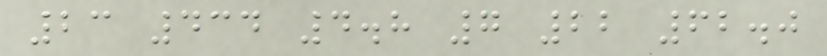23 434 4.8 7 22 62.0
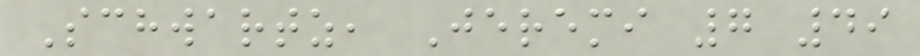Schwartz, Jeremi 7 49
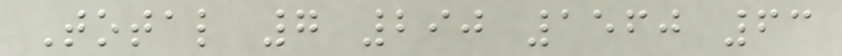Total 7 290 1560 63
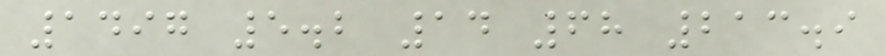1497 5.2 14 68 213.9
